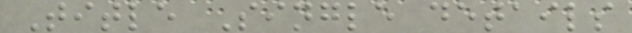Title Single details
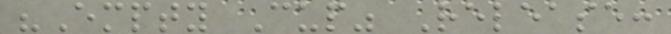"Empty Cup" Release:
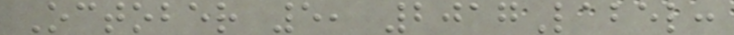October 5, 2017Label:
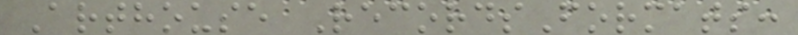Arthouse RecordsFormats:
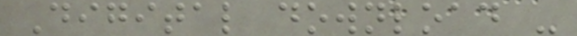Digital download -
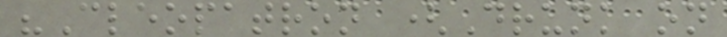"Cleopatron (Drunk on
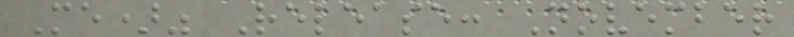Me)" Release: November
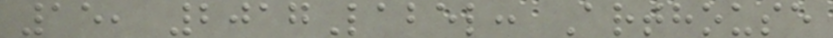15, 2017Label: Arthouse
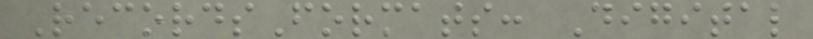RecordsFormats: Digital
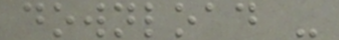download -
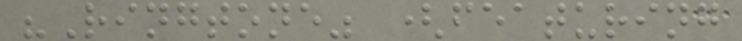"Ringtone" (featuring
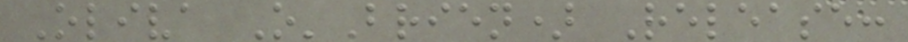Oliva O'Brien) Release:
